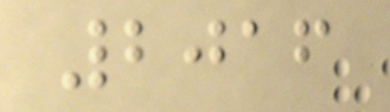2016
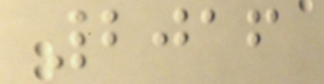2016
